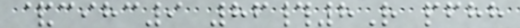&cihc9 86#8R pfhh
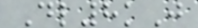Dl8kJ
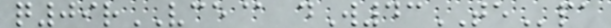q09rVCE@ dW43TEpa
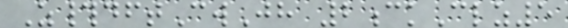Z#dftCwJh 2ckClz5
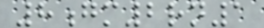8gm2rn1
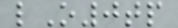lO0tp
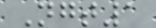Ngt1
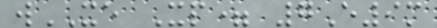wXE Xp= 7E9m
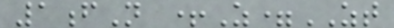1fN +Z=ZT
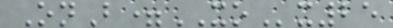OnB=XOx25
